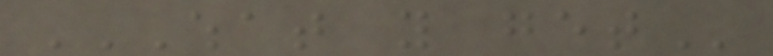WHAT YOU GET
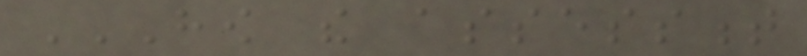HOW THE ASSESSMENT
